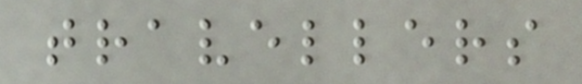travellers
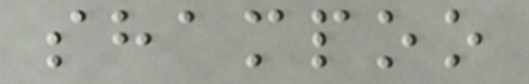shampoo
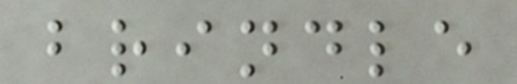brindle
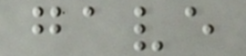gave
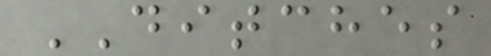DITCHES
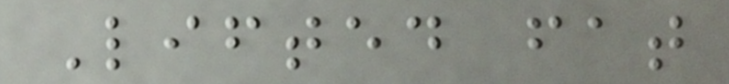Lifted fat
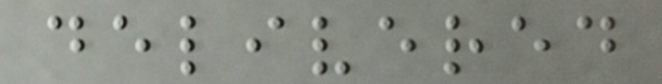delivered
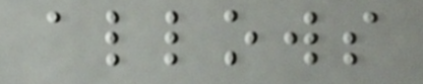allows
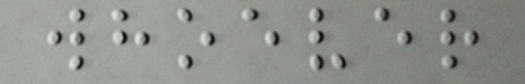whoever
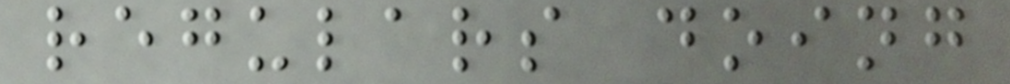regulars doing
